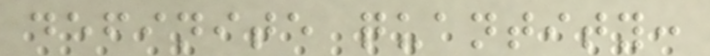definite quantity:
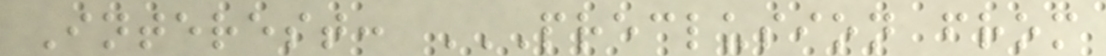Interest: PRECLUSION FROM
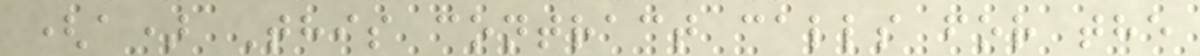(a) This contract calls for the
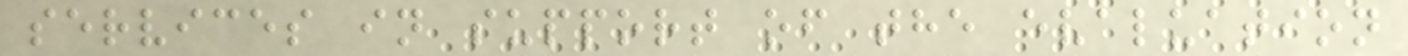services in support of the evaluation
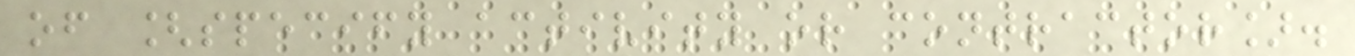of [specify activity or contractor].
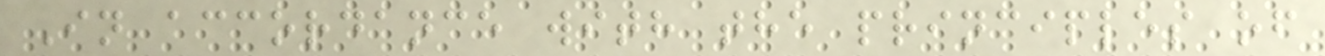In accordance with the principles of
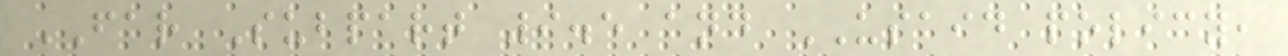FAR Subpart 9.5 and USAID policy,
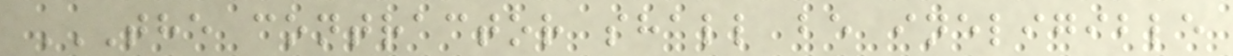THE CONTRACTOR SHALL BE INELIGIBLE
